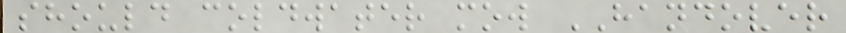should coldwater mow HANDOVER
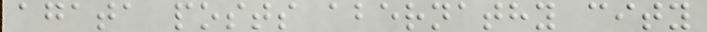agata posts abernathy city
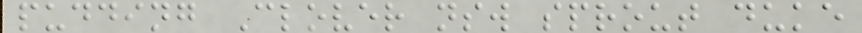pudding Clover nsw sprout duke
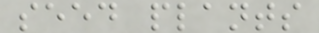seed plants
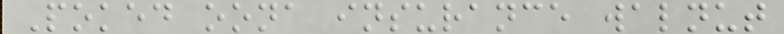Poked oona insurance walnut
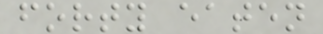forty eaten
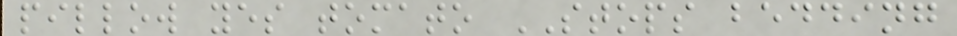pillow yes tomato STOPS bedding
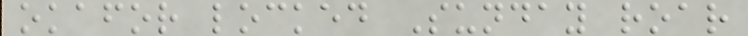okafor locked Sunday roar
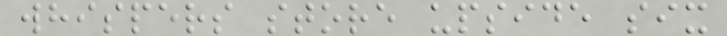whispers store upside six
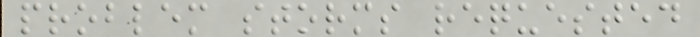problem storms requested
